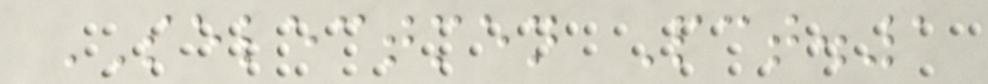SELECTMEN Pct.1
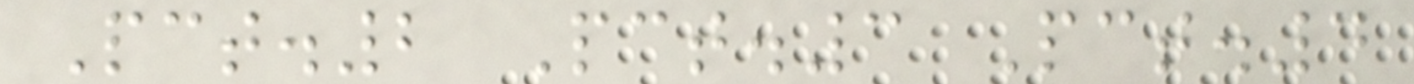Pct.2 Pct.3 Pct.4
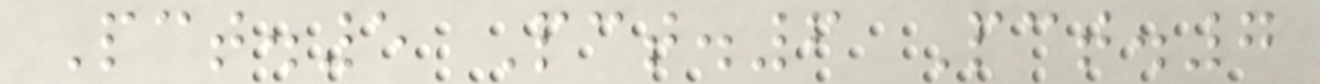Pct.5 Pct.6 Pct.7
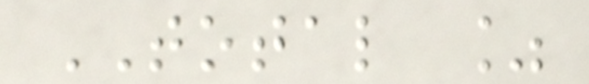TOTAL %
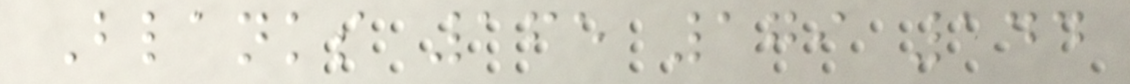Blanks 165 179 144
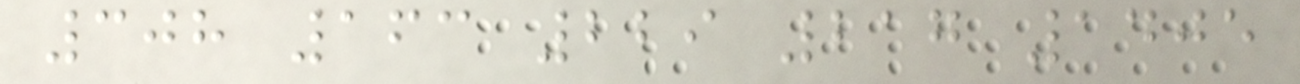308 163 229 217 1405
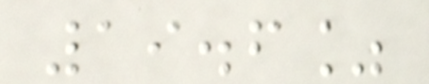19.6%
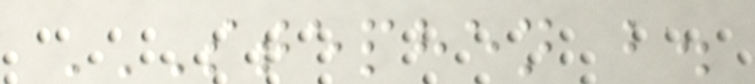STEPHEN B.
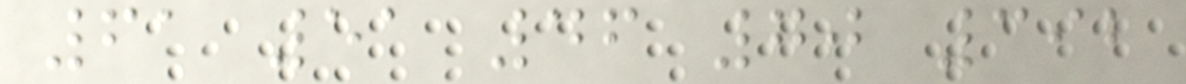61 51 46 70 392
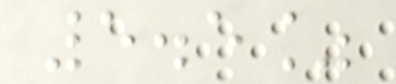5.5%
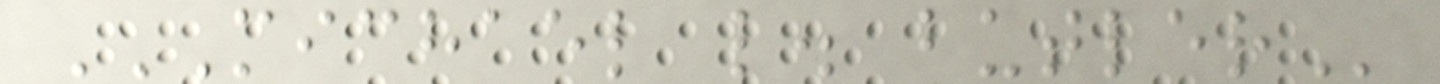MICHAEL L. BUTLER
